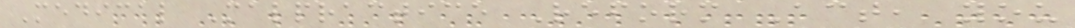Medical Malpractice Reform Act, you
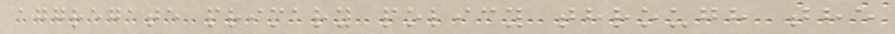aggregate primary policy through the
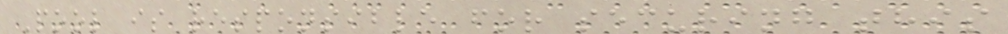Pool is responsible for securing this
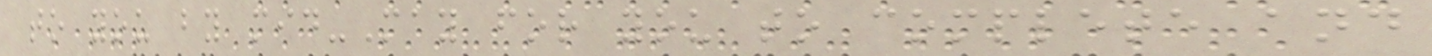to you by mid-May for you to complete and
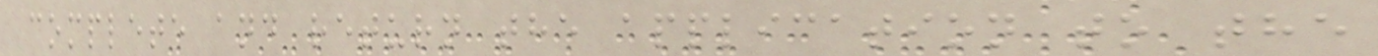complete and return the application to the
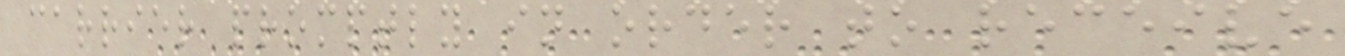carrier promptly in order to receive
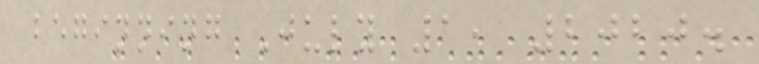beginning July 1, 2020.
